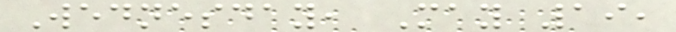Wednesday, May 19,
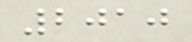2010
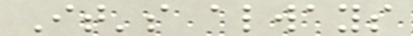It's always
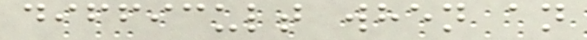difficult when an
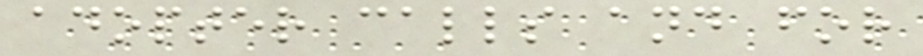adopter calls and for
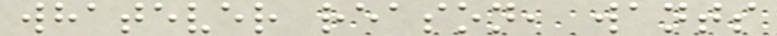whatever reason, wants
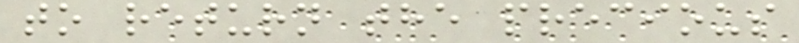to return the precious
